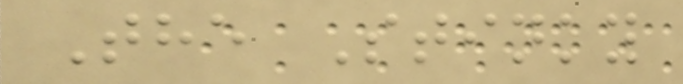The Stinky
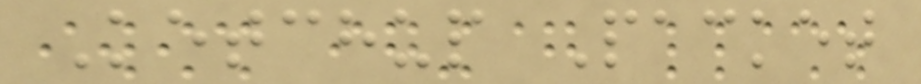Ketchup Packet
